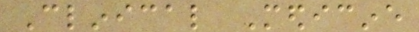Clinical Medicine
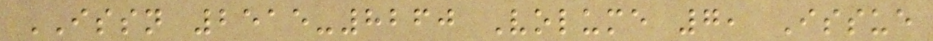ISSN 2515-8260 Volume 7, Issue
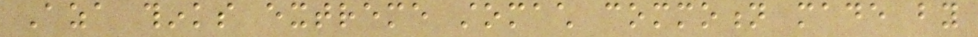Aza thinks extreme stomach commotion made by
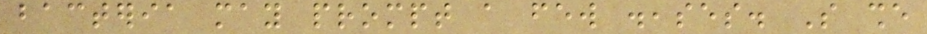bacteria may prompt a few diseases. So she
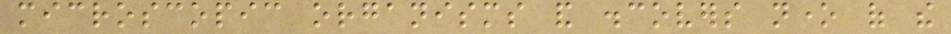microscopic organisms and discovers none of the
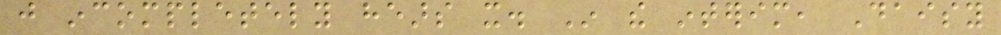just incompletely hears it. In the interim, Daisy
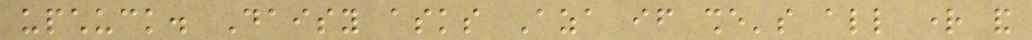upchuck. Daisy asks Aza if she's all right and
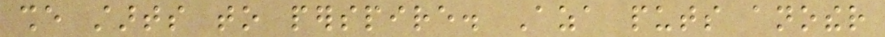she starts to perspire. Aza puts another
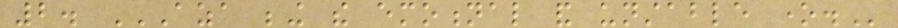2. AZA BEING THE EMOTIONAL AND UNSTABLE ONE.
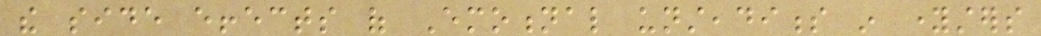the side effects of Emotional unsteadiness in youngsters
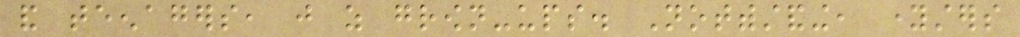and teenagers, just as grown-ups. Notwithstanding, youngsters
